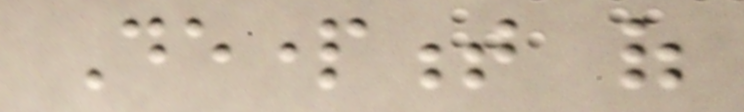Department of
